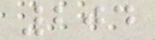204
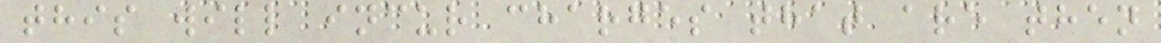this will incur charges that are then
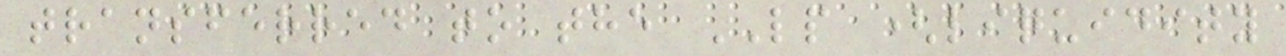transferred to the LP (liquidity
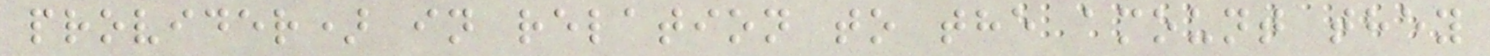provider) in relation to the amount they
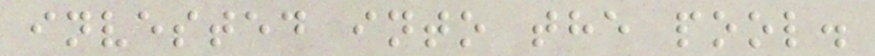invested into the pool.
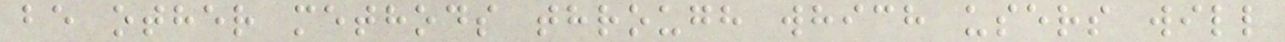be other methods through which users will
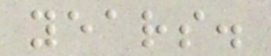years.
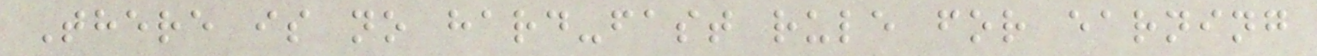There is no hard-fast rule for earning
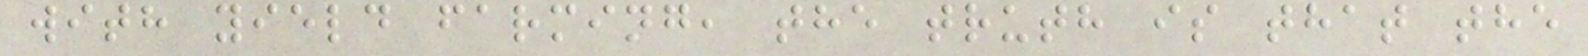with yield farming, the truth is that the
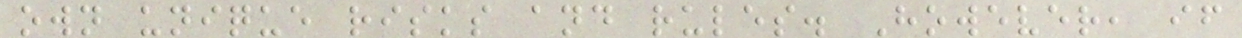own unique risks and rules. However, if
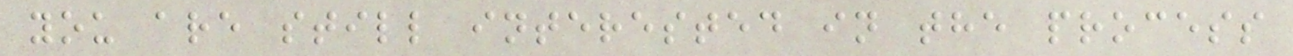you are still interested in the process
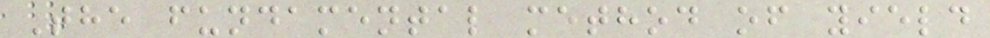The fundamental method of yield
